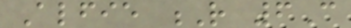Alfie R 6C
